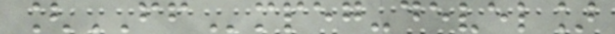[FFmpeg-devel]
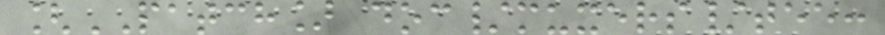[PATCH] doc/muxers/tee:
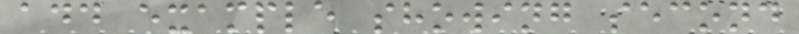add example showing second
